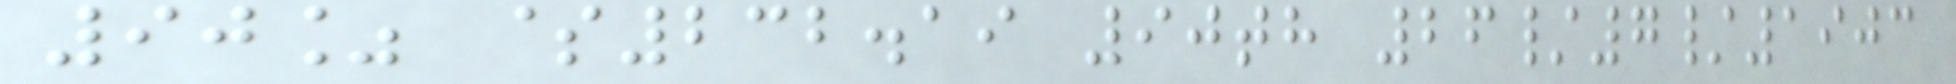90% $232.19 90th 26/7/1903
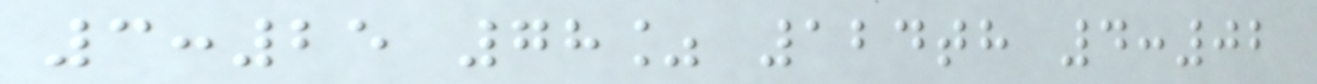3:25 78% 124th 4:02
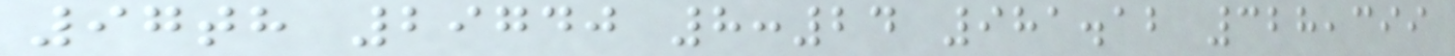97th 29740 8:24 981.12 328,399
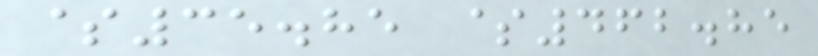$35.85 $462.85
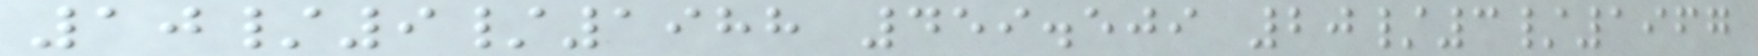10/9/1988 459.509 20/3/1967
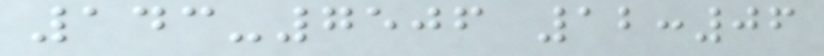143-7506 12:06
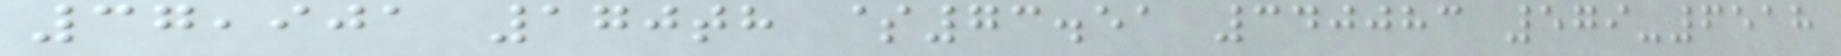37,901 170th $73.51 340083 579-6518
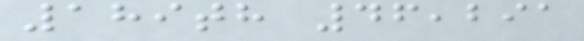189th 46,291
